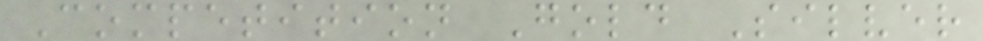Competition Gold Silver
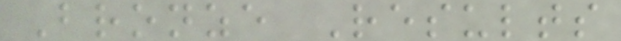Bronze Results
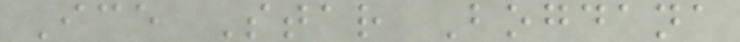Ice Star Bogdana
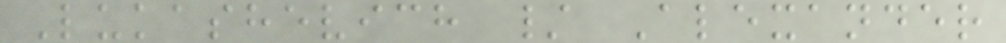Lukashevich / Alexander
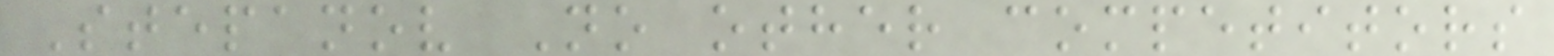Stepanov No other competitors
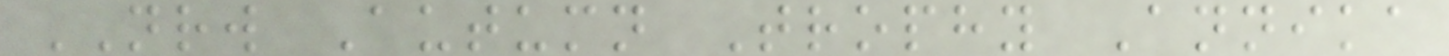NRW Autumn Trophy Annika
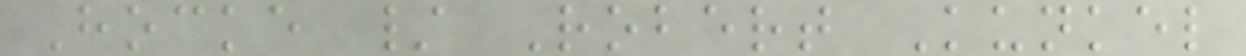Hocke / Robert Kunkel
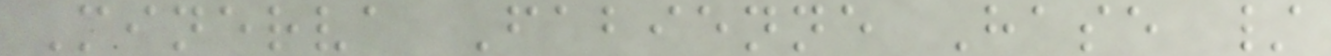Minerva Fabienne Hase /
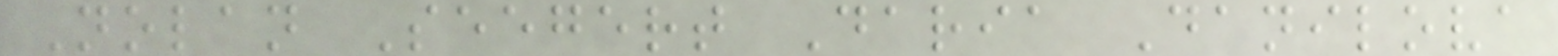Nolan Seegert Daria Danilova
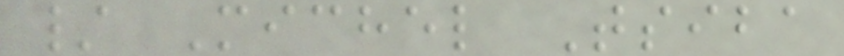/ Michel Tsiba
